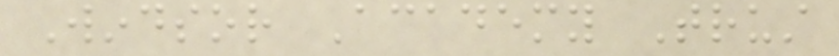Windsor Academy Trust
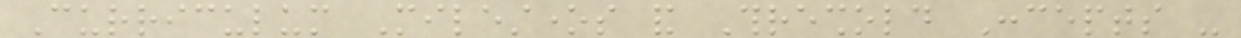Curriculum Milestones and Threshold Concepts -
